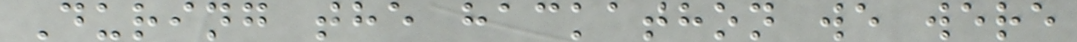During the hackathon we were
